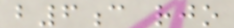b6c rjo
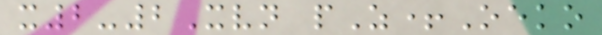x2-2Xvn pZ+Oeko
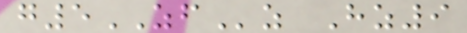g5ZFz Hz9
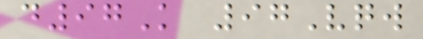d97K 97Vqw
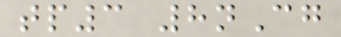tp3 8nCg
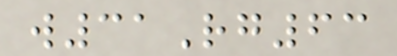w31Rg63
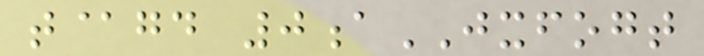t@gd 0aJXFOGT
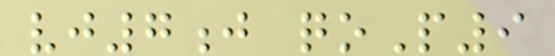vj7j qoP9
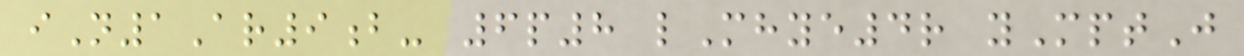iN1Ar9b- 6p8 lMhye4r yMptJ
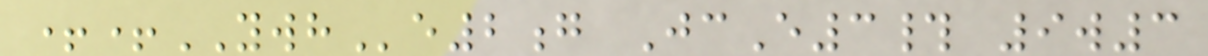++YWHe2g JcE3# 9w3
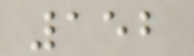152
